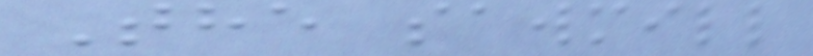The sawmill
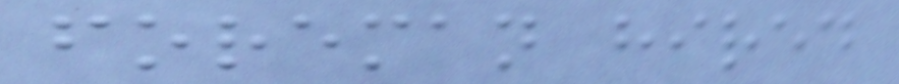foreman hired
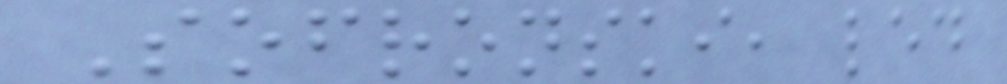Sofronski, led
